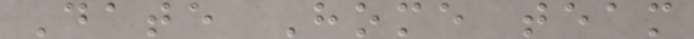Date Home team
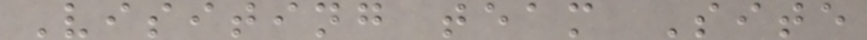Visiting team Site
